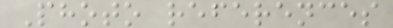Photo references
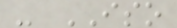- ISO
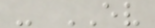- EV
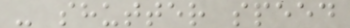- shutter speed
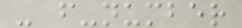- f-number
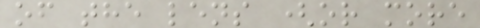of the lens (or more
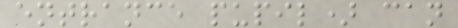entrance pupil) can
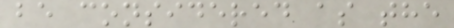be considered as the
